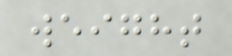weight
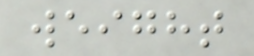weight
